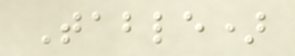Table)
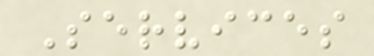Services
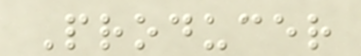Producer
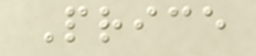Price
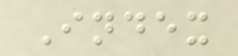Index
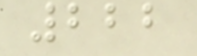222
